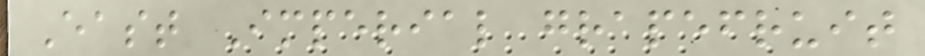East Imperial grapefruit
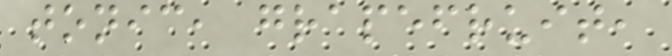tonic, grapefruit,
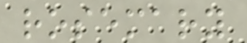rosemary
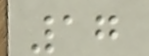17
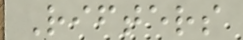Rifters
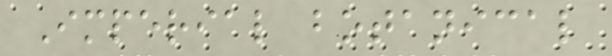Imperial botanical
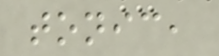tonic,
